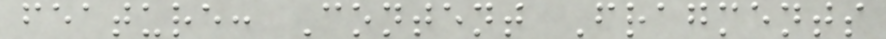feature: Content Fragments
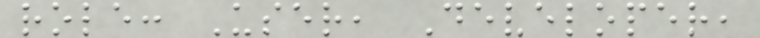role: User, Developer,
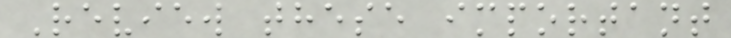Review these important
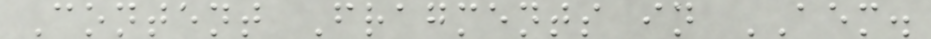Content Fragments in AEM.
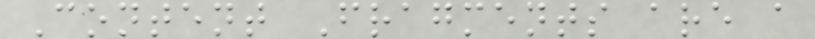Content Fragments are a
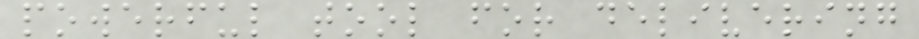powerful tool for delivering
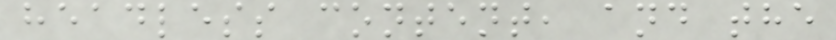headless content, and the
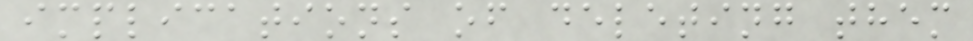implications of deleting them
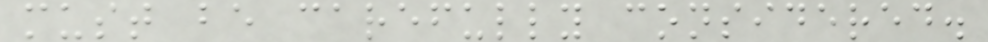must be carefully considered.
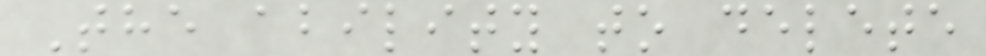The ability to delete
